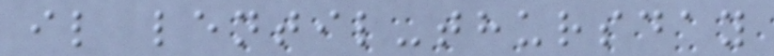il lentil-thursday
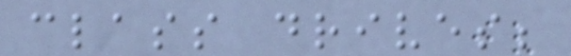class drives;
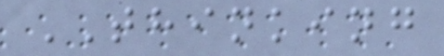THINKING
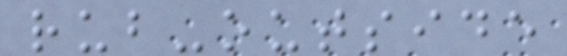rub-outside
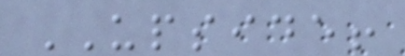UPSIDE!
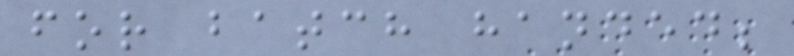for batch handed;
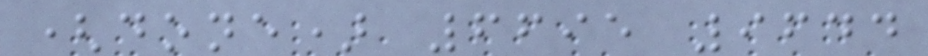(done) 6695 9644
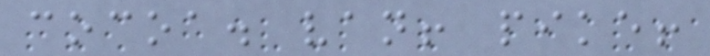cocoa. van! pike!
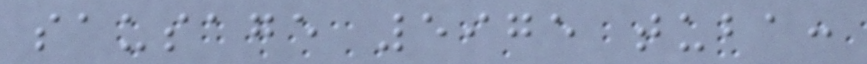sausage 5975 tuba:
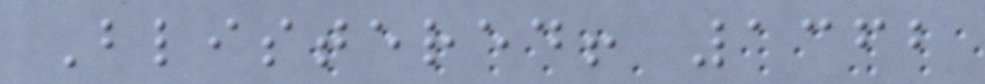Blistered! 1362
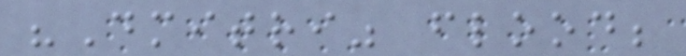"Dmitri" flood;
